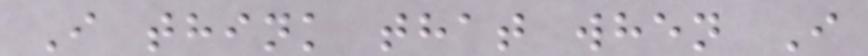I think that when I
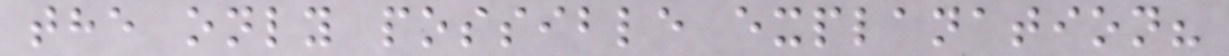the only possible explanation?
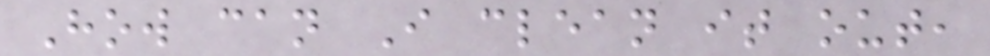How can I clean it out,
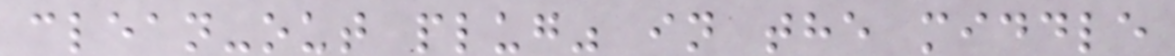clean-out plug" in the middle
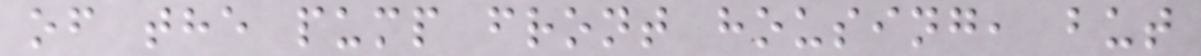of the pump front housing, but
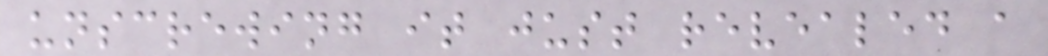unscrewing it just revealed a
